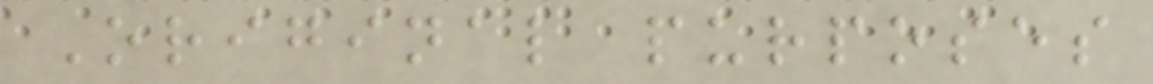Original purposes
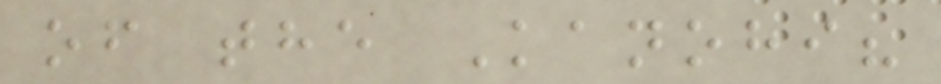of the Kanohi?
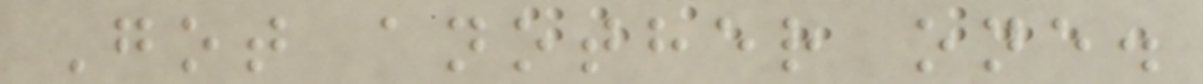Got another one.
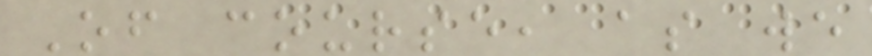Of course, as we
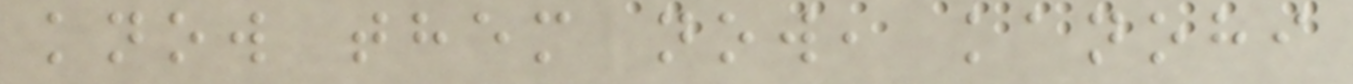know them now, kanohi
